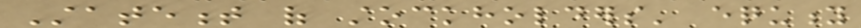Statement of stockholders' equity
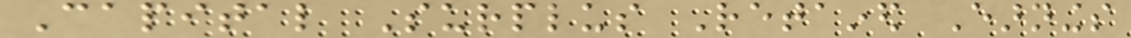Capital Surplus Retained Earnings
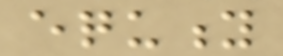equity
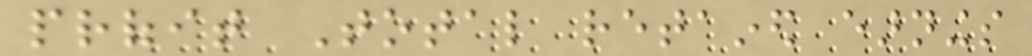profit Total retained earnings
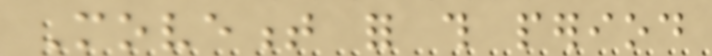Movement for this period
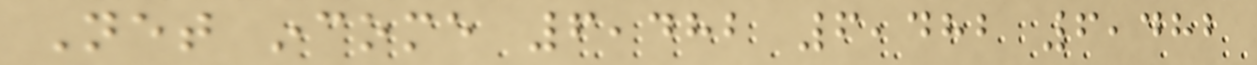Net income 6,482 6,482 6,482
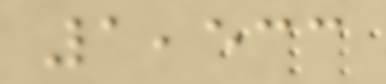1,533
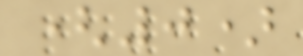(0)
